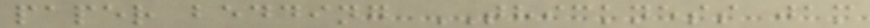paper bedding THICKNESS jam
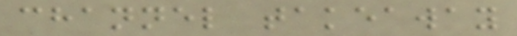channel takeaway
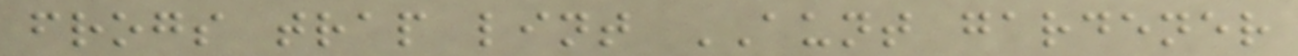frogs trap lint AUNT gardener
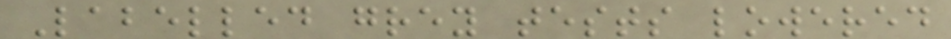Labelled grey tests lowered
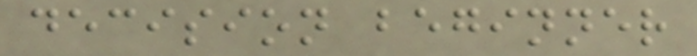decision beginner
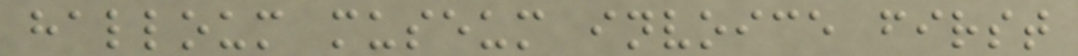halloum museum invoice first
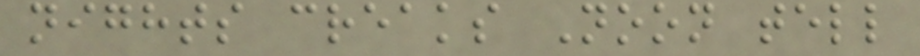nights creaks Noon tell
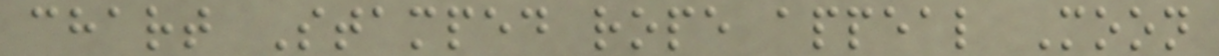chart Stamped rope appeal Moon
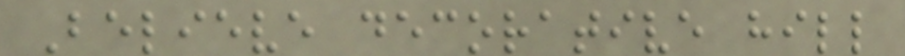Believe decorative hill
